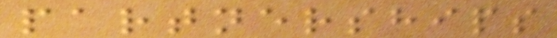partnerships
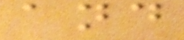and
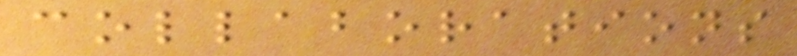collaborations
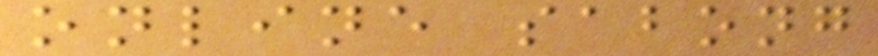online sabong
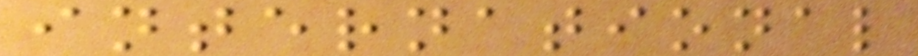international
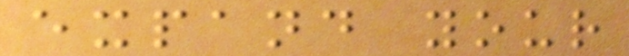expand your
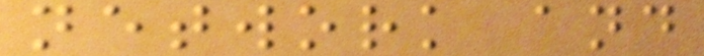network and
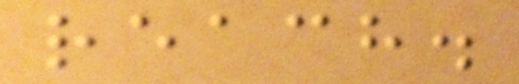reach.
